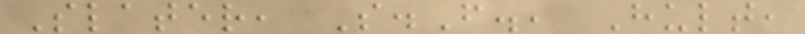Slater, S.F., Hult,
